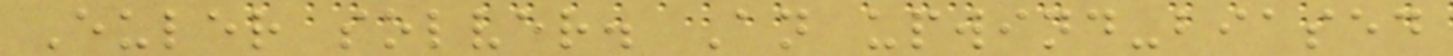Euler solver. An upwind-biased
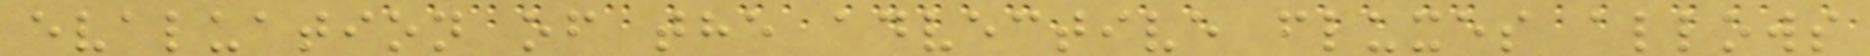evaluation of the advective fluxes allows
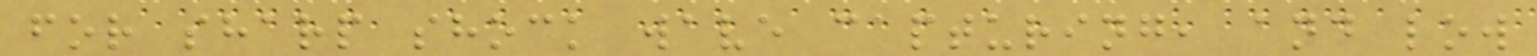for sharp shock wave capturing, and low
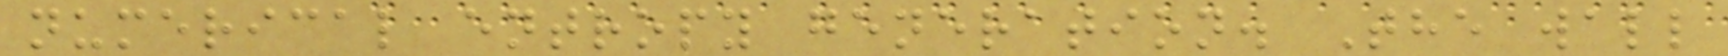numerical entropy generation. The wall
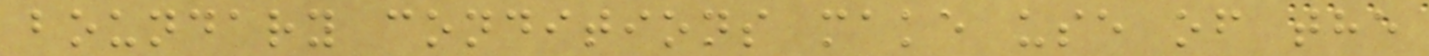boundary conditions make use of the
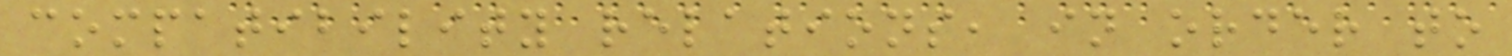compatibility relations, in order to
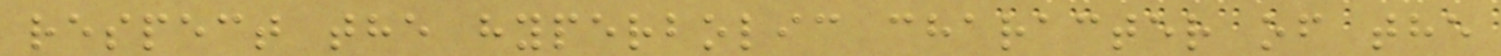respect the hyperbolic character of the
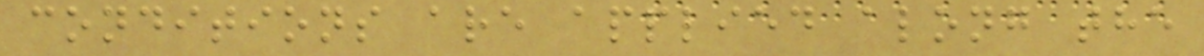conditions are applied along the
